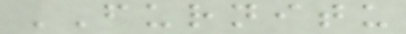FURNITU
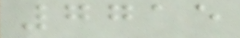7715
